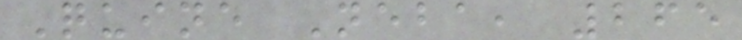Quine Neba, 265
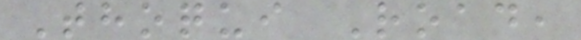Thoqui Road,
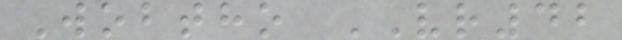Wobtho VR42
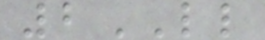2LL
